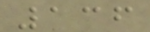136
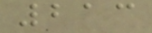213
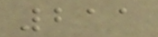211
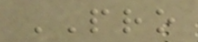PRO
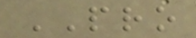PRO
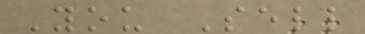You Sell
